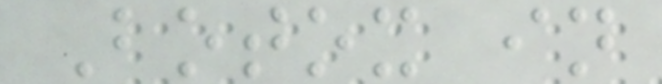Botox in
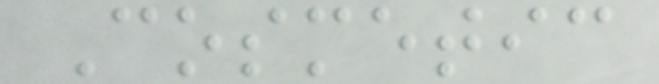Cosmetic
